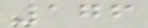176
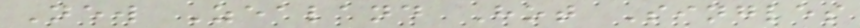New Zealand Hot Singles
